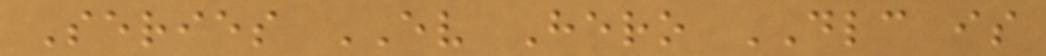Series EV Hero DLC is
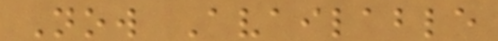Now Available
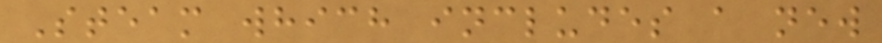Steam which includes a new
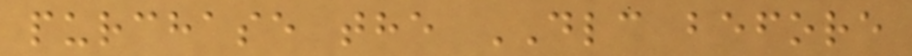purchase the DLC before
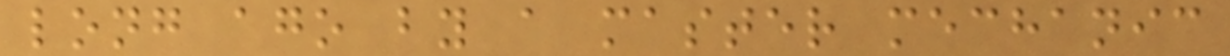long ago by a master mechanic
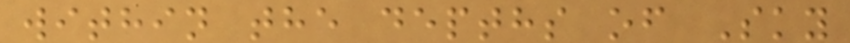within the depths of Sky
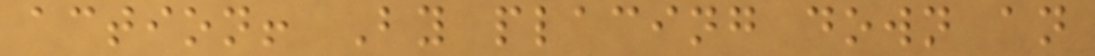action! By placing down an
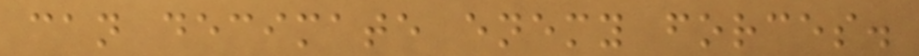can decimate enemy forces.
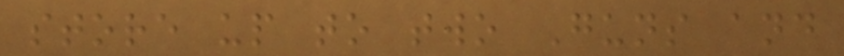store up to two Guns and
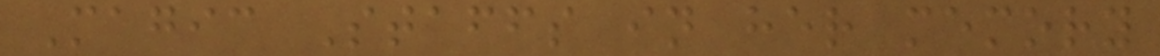Magic Staffs in her memory
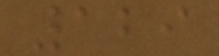129
